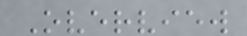Overview
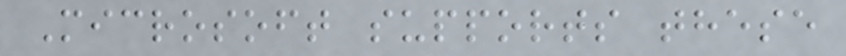Microsoft supports these
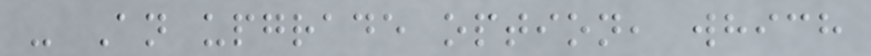- An upgrade option, which
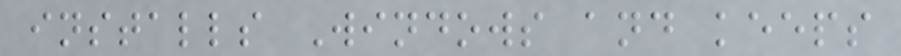installs Windows and keeps
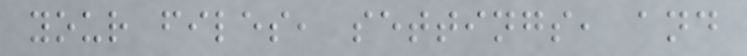your files, settings, and
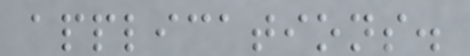applications.
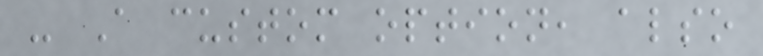- A custom option, also
